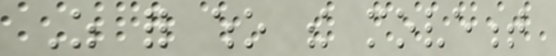As for who the movement
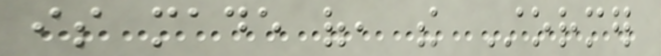is made of, the Stormer
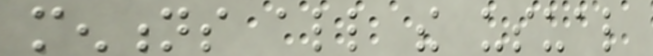mentions all the usual
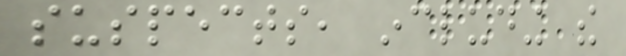suspects, including the
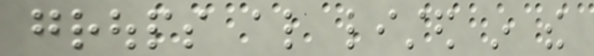groups also listed in the
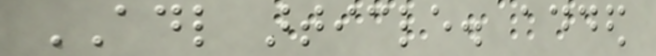ADL article. added
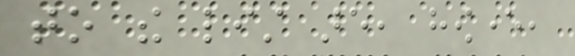to the list are, however,
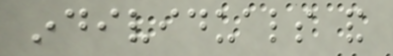individuals and
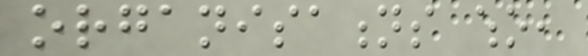organisations who,
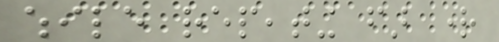while repeating far right
